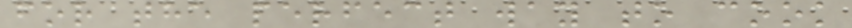for the perfect way to cook
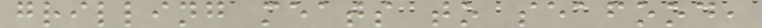grilling meats to seafood,
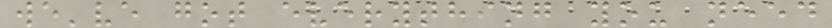we've got everything you need
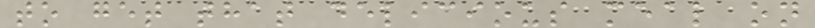to get that delicious meal on
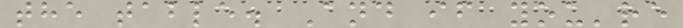the table. And if you're
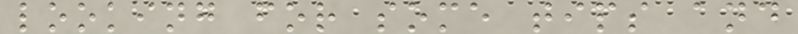looking for some tips and
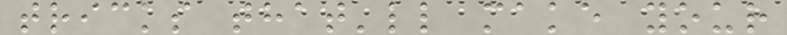tricks that'll make your
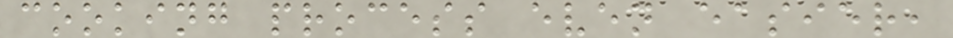cooking process even easier,
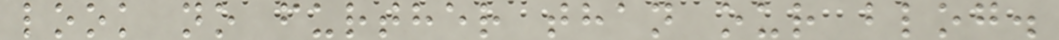look no further than our blog.
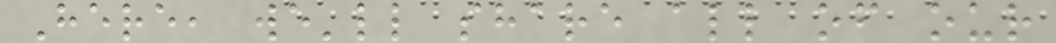Here, we'll share all of our
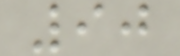90
